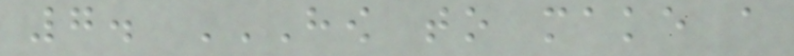7. HOW TO MAKE A
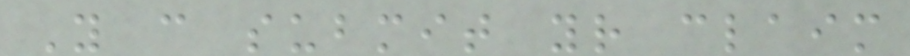You can submit your claim
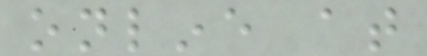online at
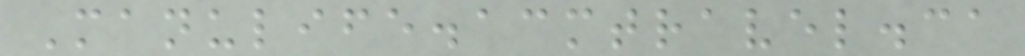Manulife.acmtravel.ca
